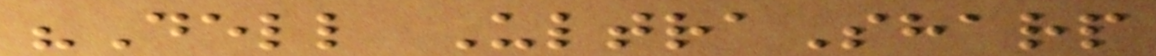"Dell UltraSharp
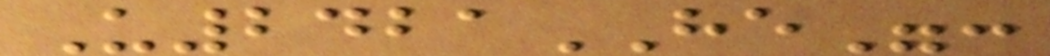U2421HE":
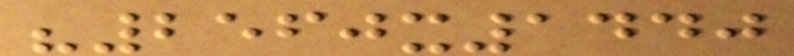"2560x1440
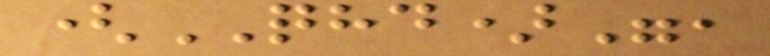(QHD)",
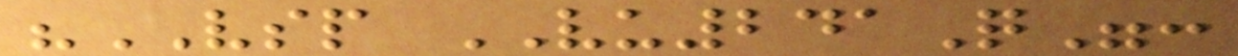"VSP VU241Q":
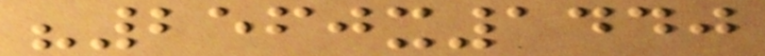"2560x1440
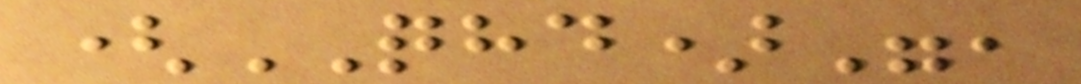(QHD)",
